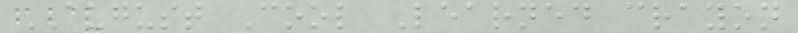AUGUST Cool Learned crayon
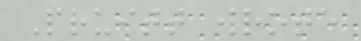Pruitt wrote
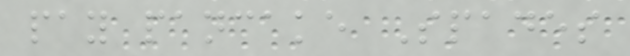pay pancake Spades
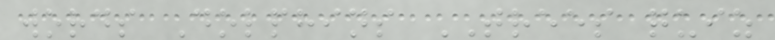words Dolphins TREES quiz
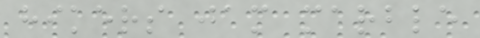hikers jam marble
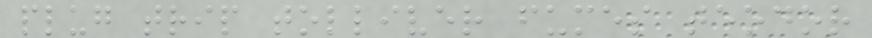plug trip tolliver fumes teodor
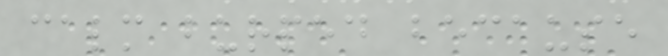calm burped because
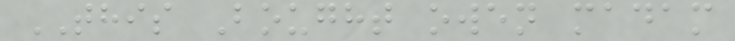THIS Bought owen madam
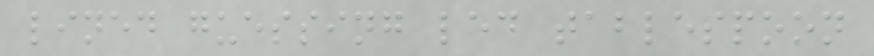lined guessing led tablespoon
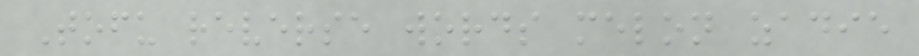Tofu reverse words melon zadie
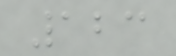123
